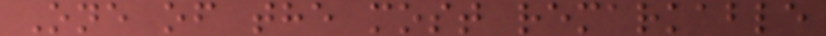One of the most remarkable
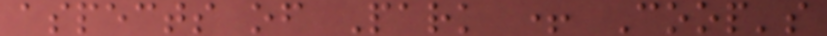aspects of Park + Coop's
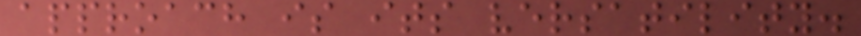approach is its versatility.
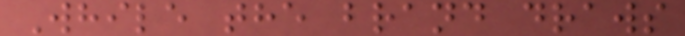While the brand draws
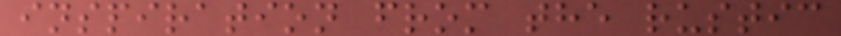inspiration from the rustic
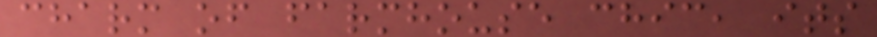charm of farmhouse chic, its
